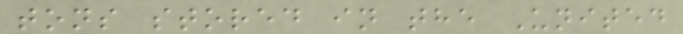tons stored in the United
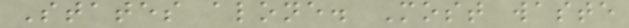States alone. Most waste
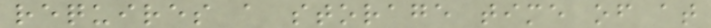requires a storage time of at
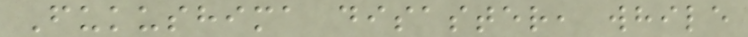Fukushima disaster, while
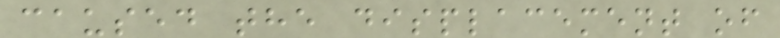caused the displacement of
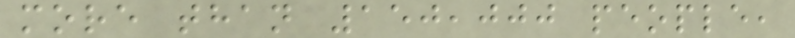more than 150,000 people,
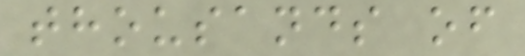thousands of
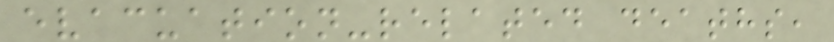evacuation-related deaths,
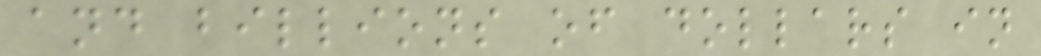and billions of dollars in
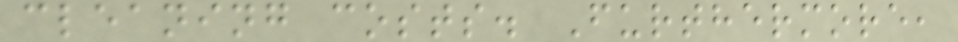cleaning costs. Furthermore,
